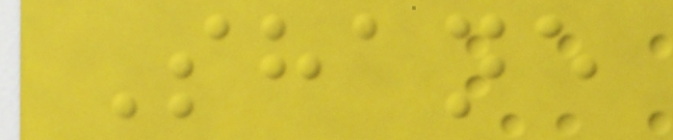Shane
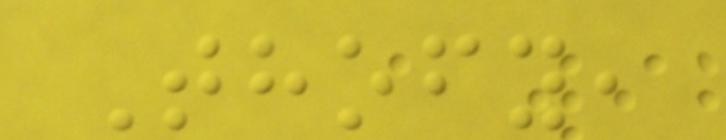Thofy,
